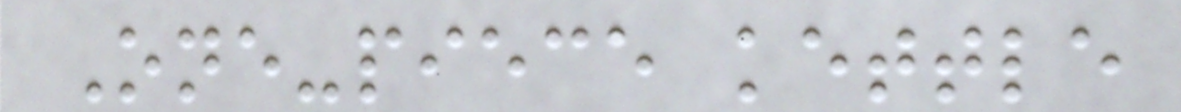One-piece kettle
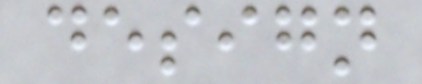design
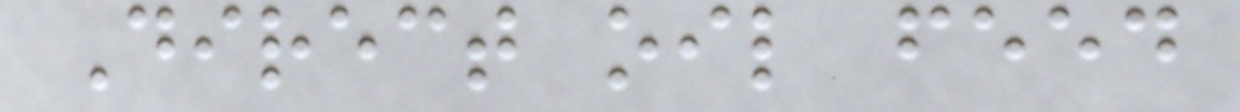Direct oil feed
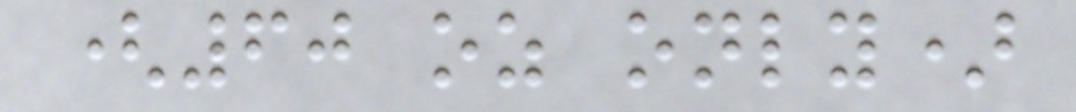(60 oz only)
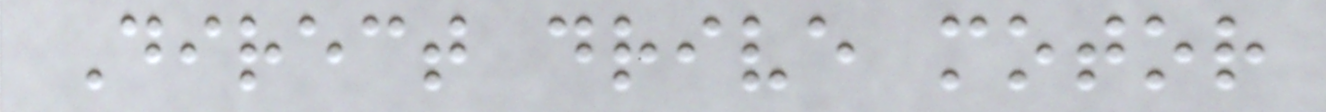Direct drive motor
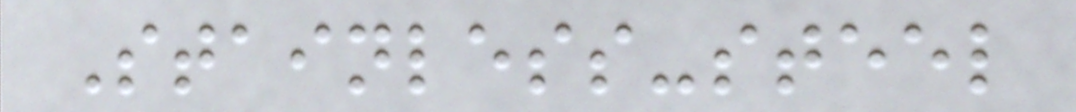Stainless-steel
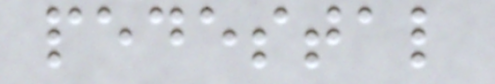pedestal
